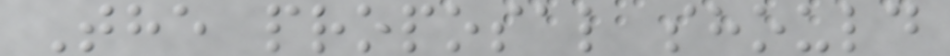The proposal should
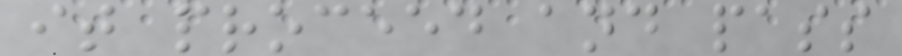it proceed and pass
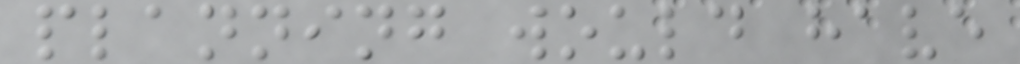planning would have
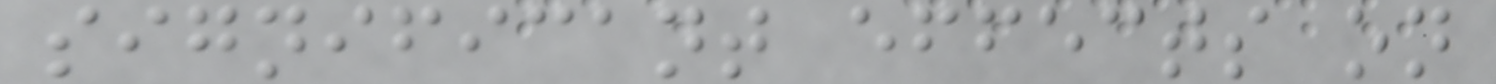significant effects on
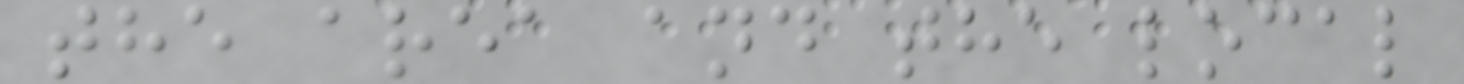the area and the local
